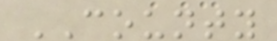COUNTY
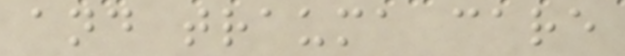and trauma care
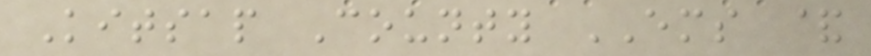Kitsap County EMS &
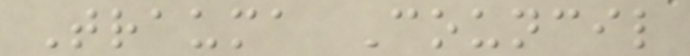Trauma Council
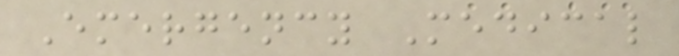Emergency Medical
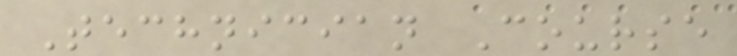Technician Course
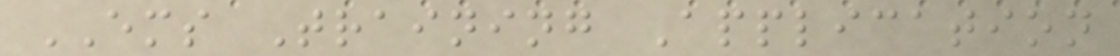EMS Training Application
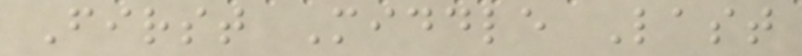First Middle Last
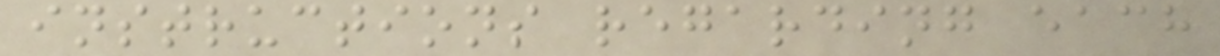instructions regarding each
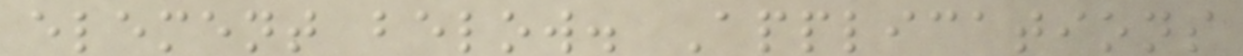element below. Applications
